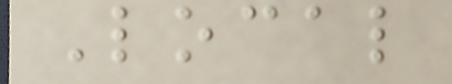Local
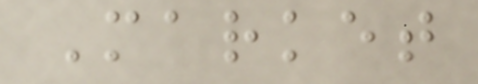Market
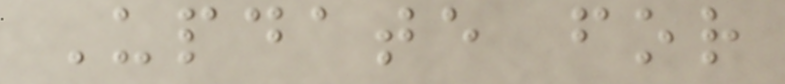Update for
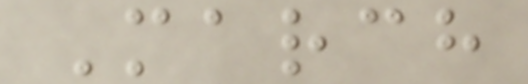March
